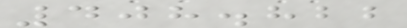408.822
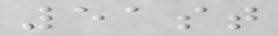51st
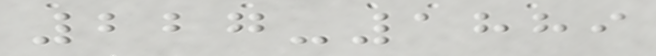227-1889
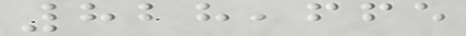828,665
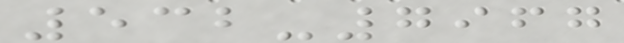532-7967
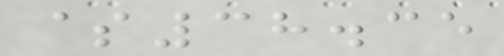$38.35
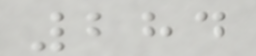284
